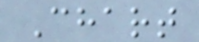Chart
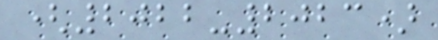(2022-2023)
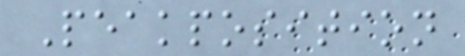Peakposition
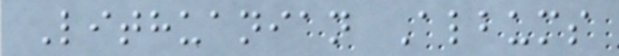Lithuanian Albums
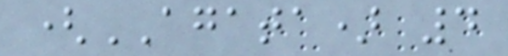(AGATA) 4
